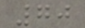70
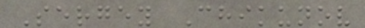Sergey Chikunov
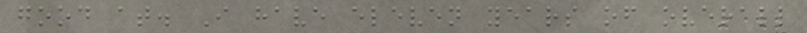good at. I have eleven years of overall
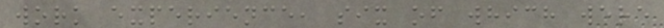work experience, six of which were
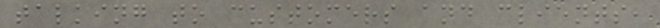talking to customers and clients,
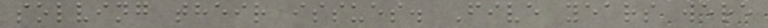solving their issues. Five years were
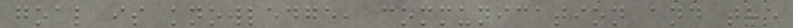goal is knowledge, communication and the
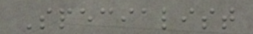Specialist
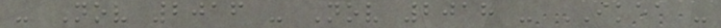- Nov 2016 - Nov 2018 - IKEA -
